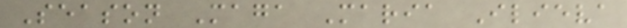Season Maga Maria Ilieva
